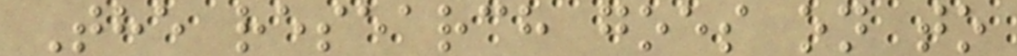The research goes on to
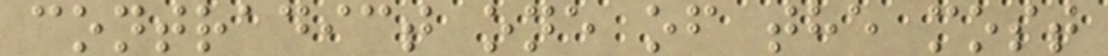contradict one of the most
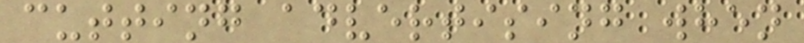cutting advertising when
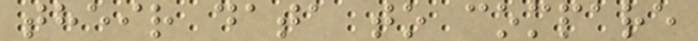their data to compare
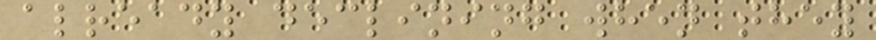already declining when they
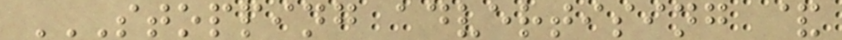STOPPING ADVERTISING &
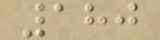180
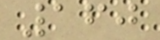160
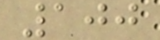100
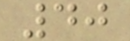40
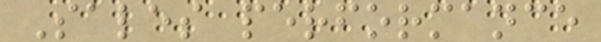Sales performance
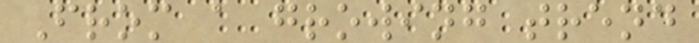From a growing trend
